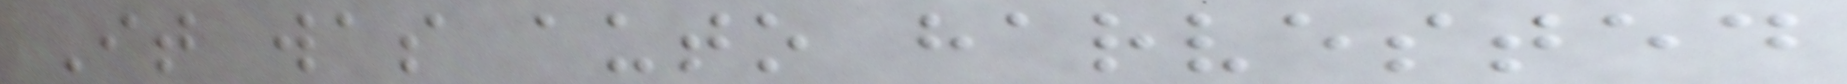It was auto harvested
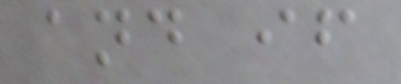and if
